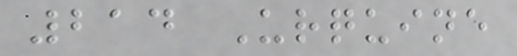214 Urquine
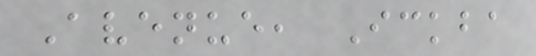Avenue, Ickba
